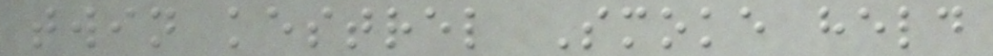twin kestrel Smoke held
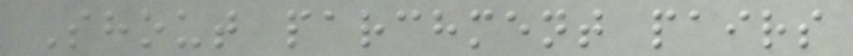Shout parchment pairs
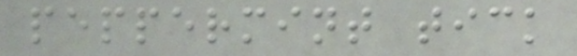peppermint tick
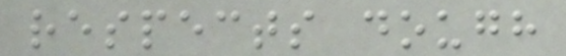respects dough
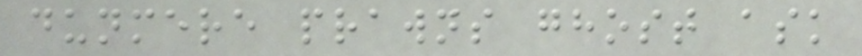dunmere prawns ghost ask
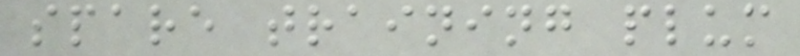spare training plum
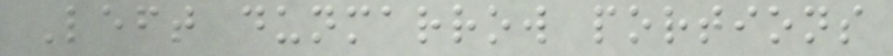Left dunmarrow portions
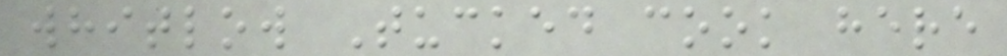whitlow Tucked cook here
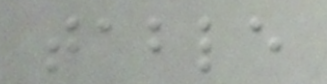table
